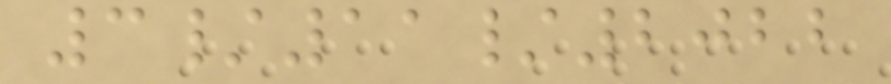3/11/2022
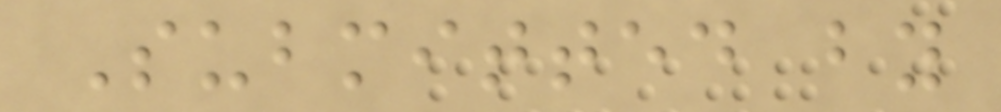Submitted by
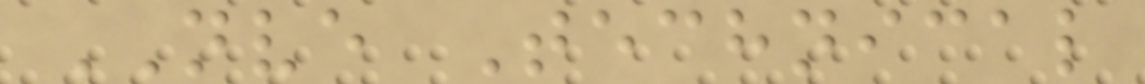NVE Technical
